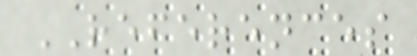REFERENCES
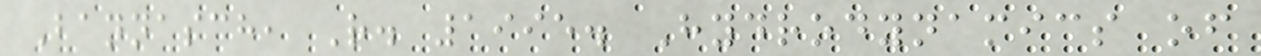Bannasch, R. 1995. Hydrodynamics of
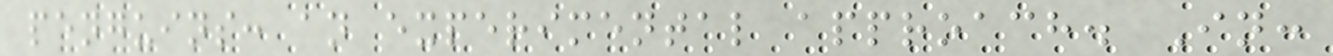penguins: an experimental approach. In:
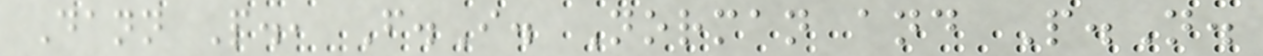Dann P., F.I. Norman and P.N.
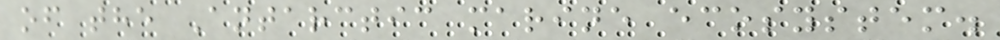of the Antarctic marine ecosystem.
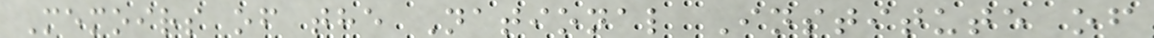Memoirs of the National Institute of
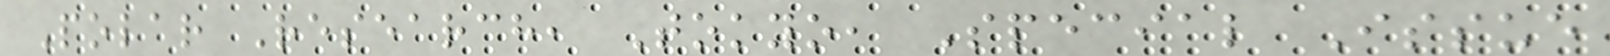Polar Research, Tokyo, Special Issue
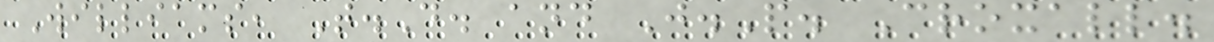Williams, T.D. and J.P. Croxall.
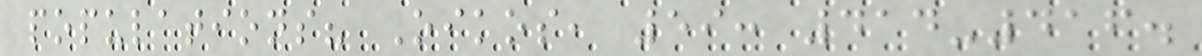populations? Oikos, 59: 414-416.
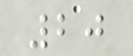20
